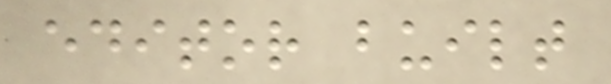editor built
